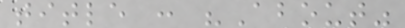title : "About"
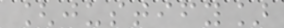[justify]
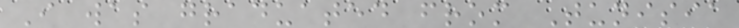I was graduated from Tunisia
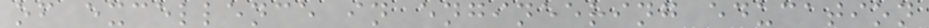of excellence in engineering education
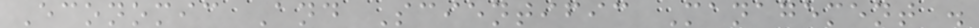Economic And Scientific Management .
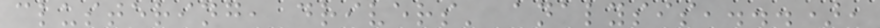clustering, drivers' analysis,...),
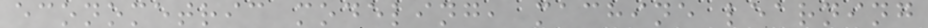econometric modeling, machine learning
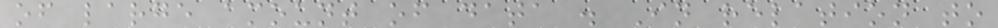of large amount of data . In relation to
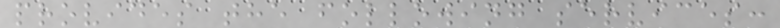provides the following services:
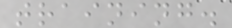training.
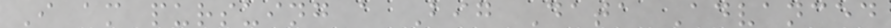I am pursuing a Big Data Advanced
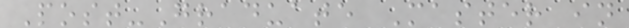Post-Graduate Master in
